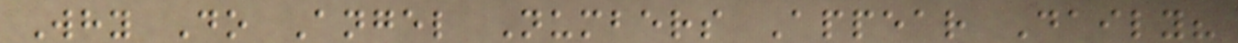Why Do Angel Numbers Appear Daily?
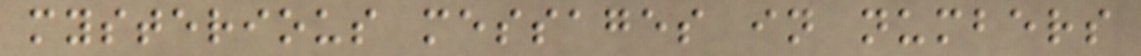mysterious messages in numbers
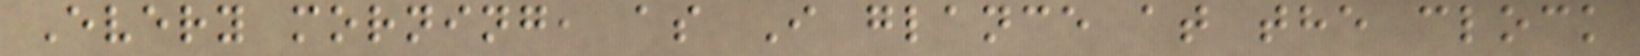Every morning, as I glance at the clock
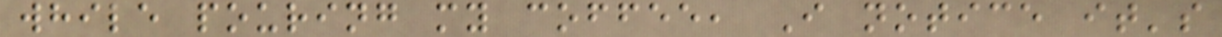while pouring my coffee, I notice it's
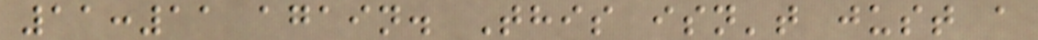11:11 again. This isn't just a
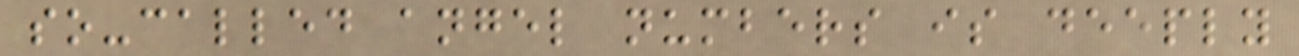so-called angel numbers is deeply
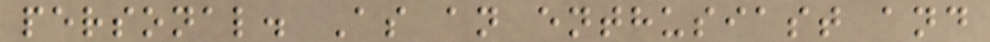personal. As an enthusiast and
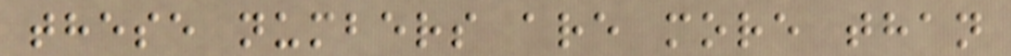these numbers are more than
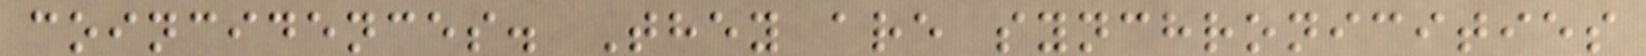coincidences. They are synchronicities
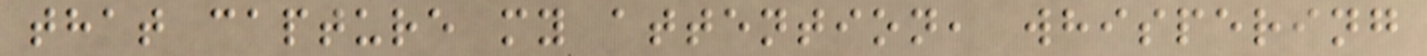that capture my attention, whispering
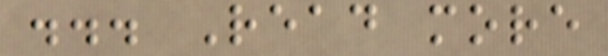... Read more
